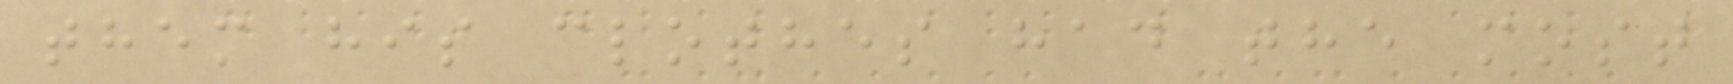them his clothes had the most
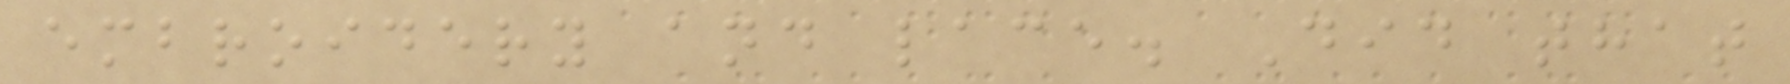embroidery and lace. Did that
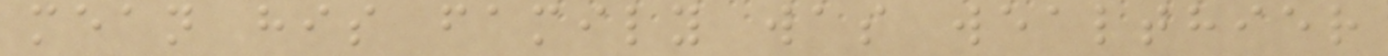mean his family was wealthier
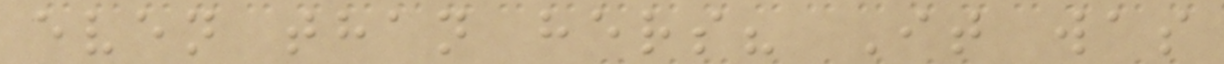even than hers? It was
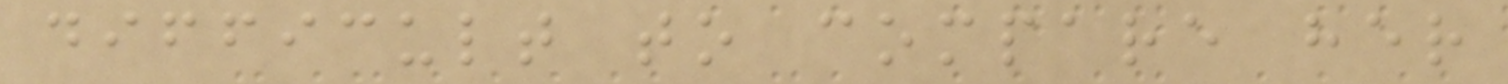difficult to compare her
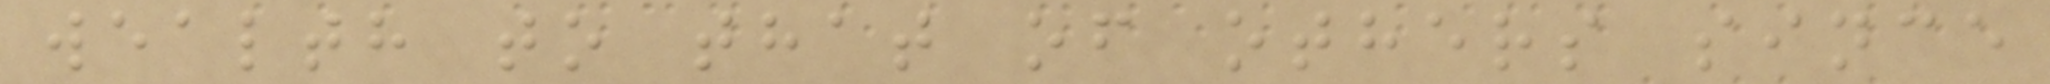wealth to that of others since
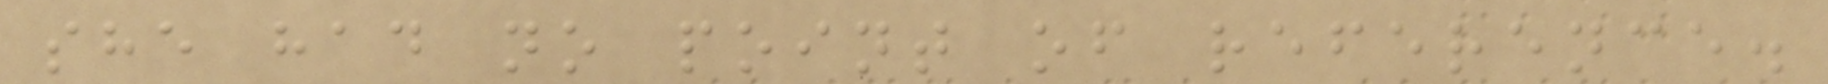she had no point of reference.
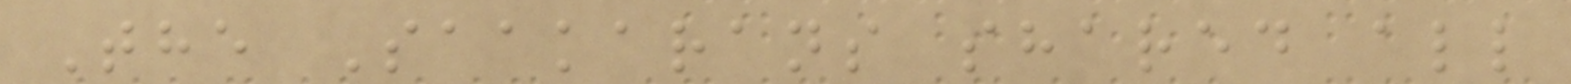The Saakarans shared all
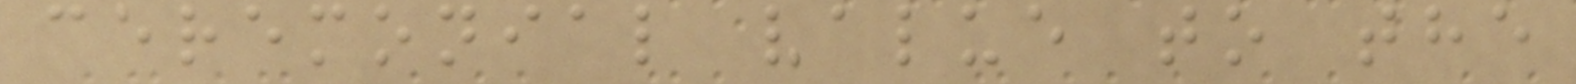ceremonial value to the
